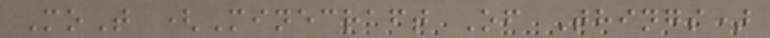MoT (Minecraft Of Things)
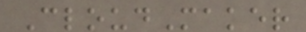CloudMaker
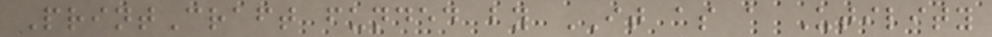PrintCraft funded by IT as a Utility
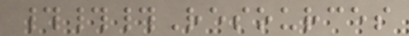###Resources
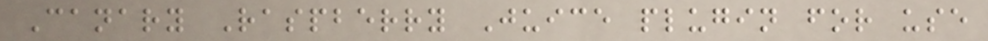Canary Raspberry Juice plugin for use
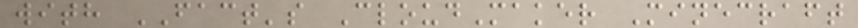with FACT's CloudMaker Minecraft
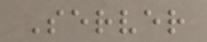Server
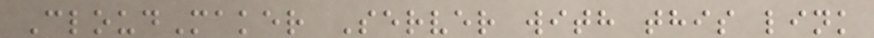CloudMaker Server with this link
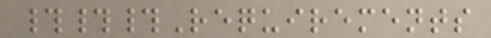###Requirements
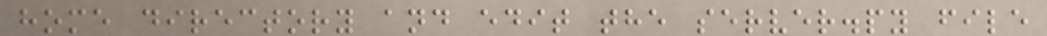home directory and edit the server.py file
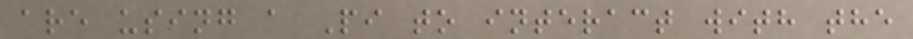are using a Pi to interact with the
